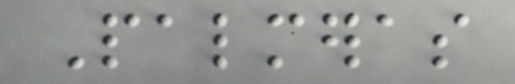Palmeras
